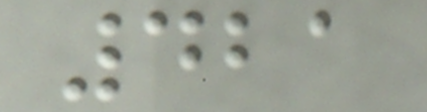421
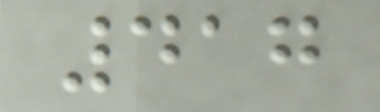417
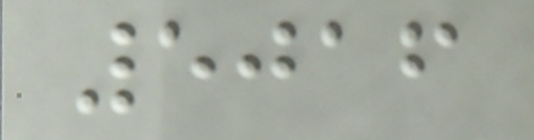5016
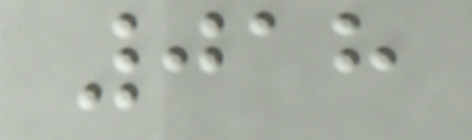018
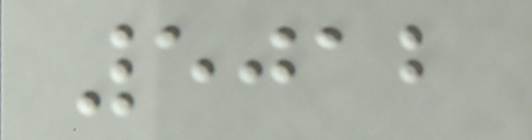5012
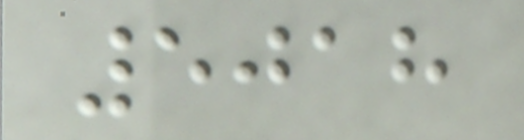5018
